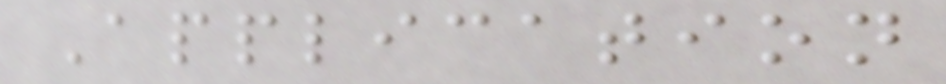Application
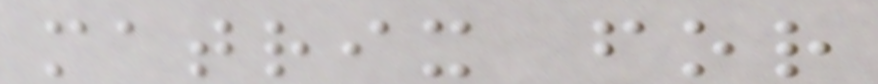matrix for
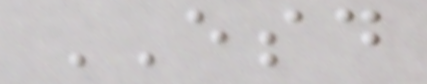ESD
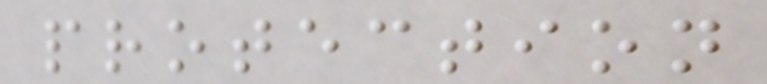protection
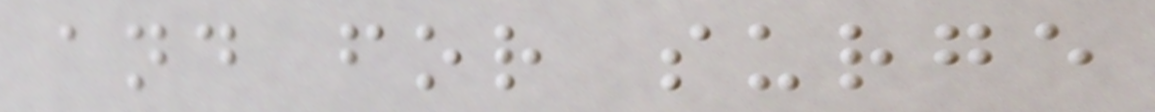and for surge
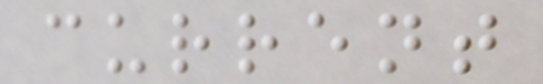current
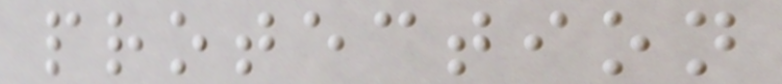protection
